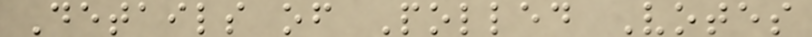Details of Polled Votes
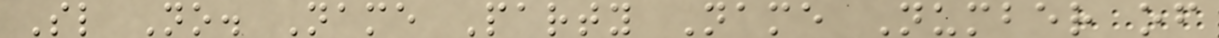Sl No. Name Party Name Number of
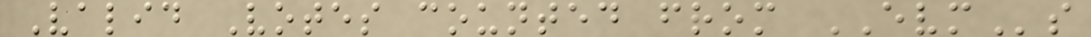Valid Votes counted from EVMs
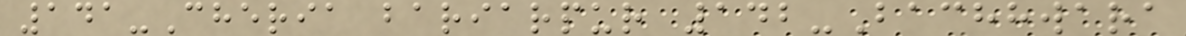141-Cheria bariarpur 142-Bachhwara
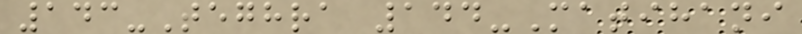143-Teghra 144-Matihani
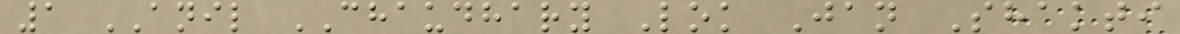1 ANIL CHAUDHARY Lok Jan Shakti
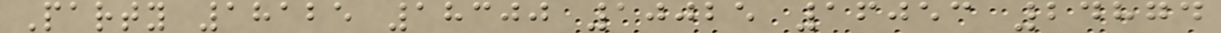Party 18125 18300 10025 16053 24874
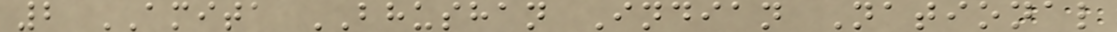2 AMITA BHUSHAN Indian National
